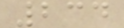234
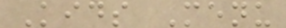Kids Menu
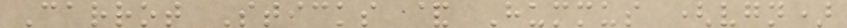Carrot Sticks & Hummus (vgn)
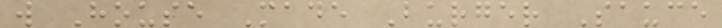w House Made Burger Sauce
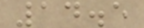14.5
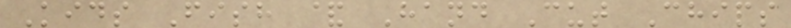Kids Fish & Hand Cut Chips
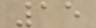15
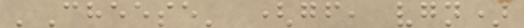'Cheese' (gf, vgn)
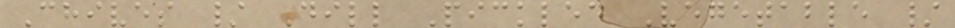Chives / Dill Pickled Vegetable /
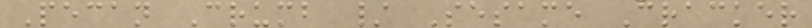Pecan Crumb / Sesame Cracker
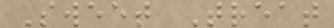Sweet Treat
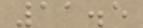11.5
